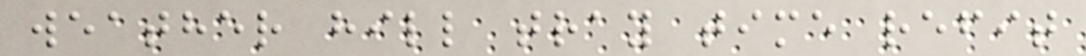weather hill tray time refit
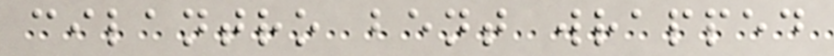cilantro bent wrapped
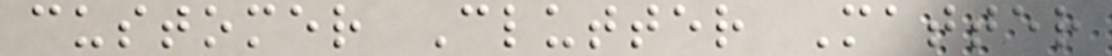customer Clutter Matter
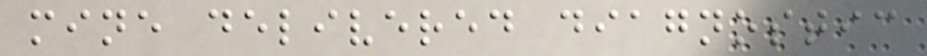mine delivered diagnostic
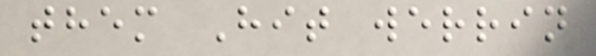them Hit werrin
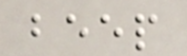beep
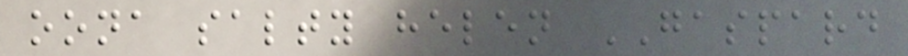oona salty helen GASPARD
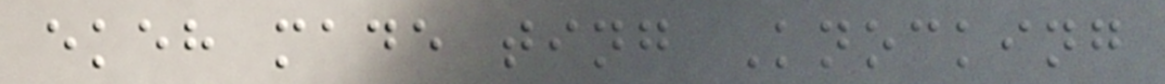ekeh made ting Knocking
